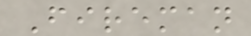Fireman
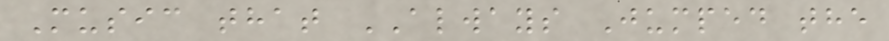Music that ALWAYS Jumped the
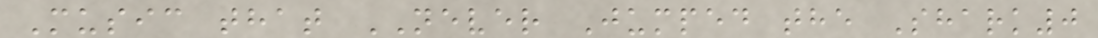Music that NEVER Jumped the Shark0
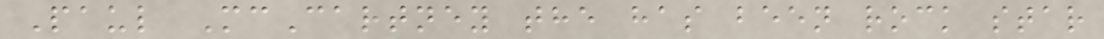Paul McCartney the has been rock star
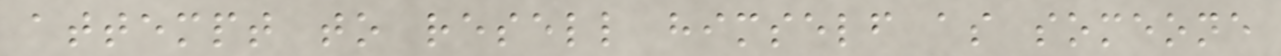attempt to resell himself as someone
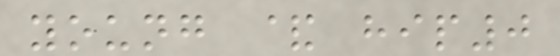young & hip0
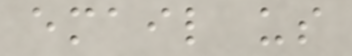email us
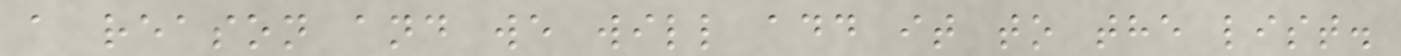a reason and we will add it to the list.
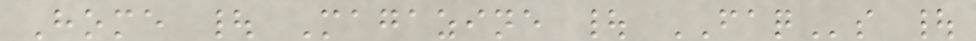Home | Magazine | FAQs |
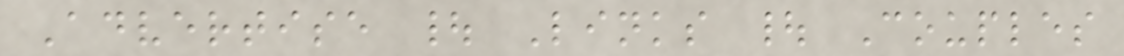Advertise | Links | Couples
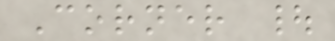Corner |
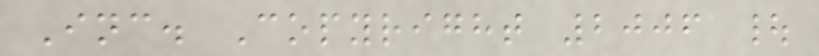Inc. Copyright 2006 |
